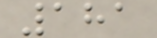181
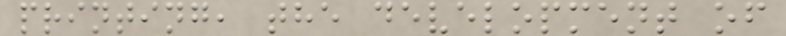printing, the development of
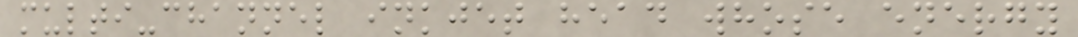multi-channel inkjet head whose energy
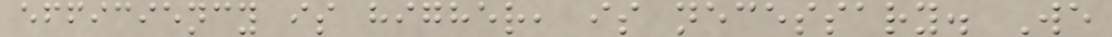efficiency is higher, is necessary. We
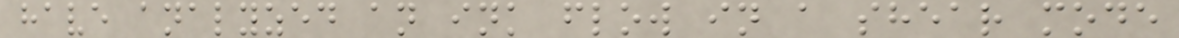have analyzed an ink flow in a shear mode
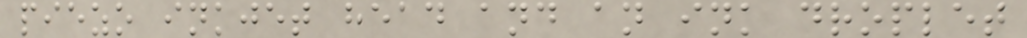piezo inkjet head and an ink droplet
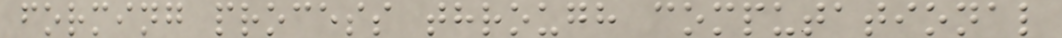forming process through computational
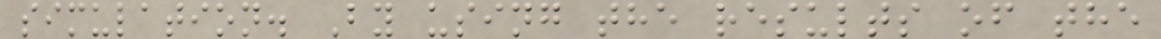simulation. By using the results of the
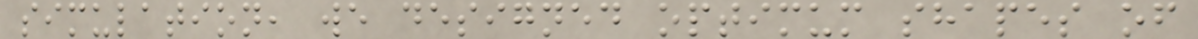simulation, we designed optimum shapes of
